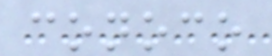conoco
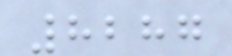8287
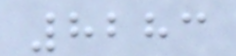8283
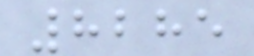8285
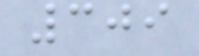309
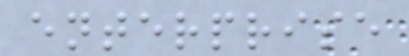enterprise
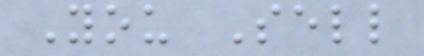You Sell
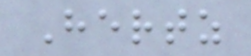Hertz
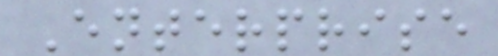Enterprise
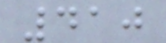410
